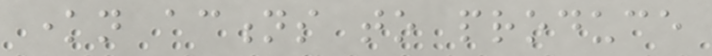known actions to produce
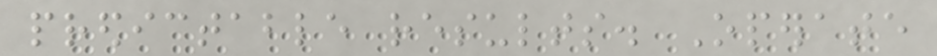predictable results. Operate
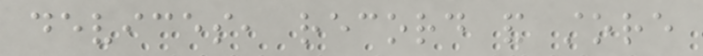devices, record and store
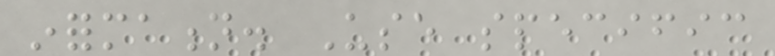information. Use specific
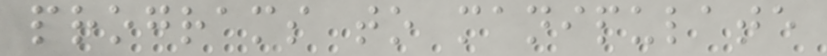programs to manipulate
